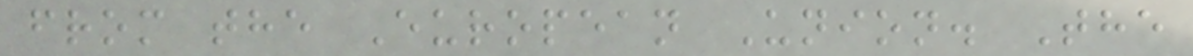from the European Union. The
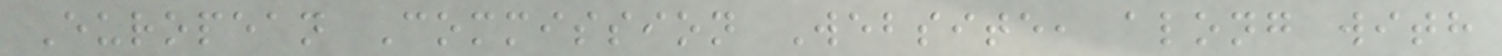European Commission Website, along with
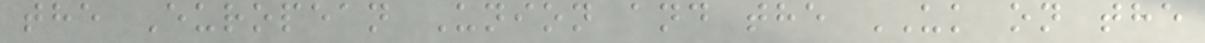the European Union and the UK on the
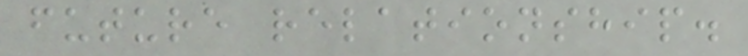future relationship.
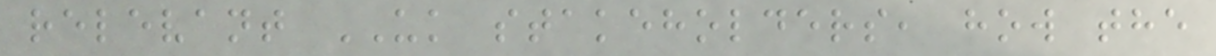relevant UK stakeholders, how the
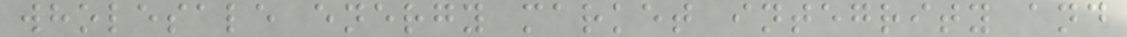wholesale energy market integrity and
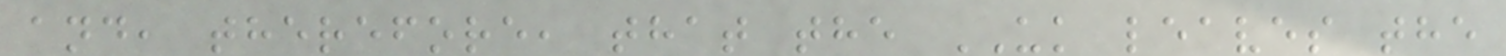and, therefore, that the UK leaves the
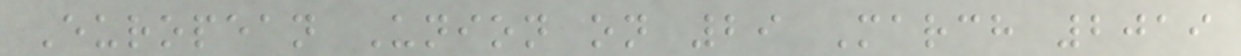European Union on 29 March 2019
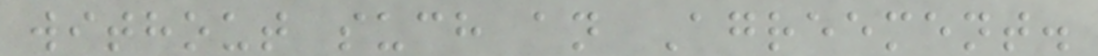without such an Agreement.
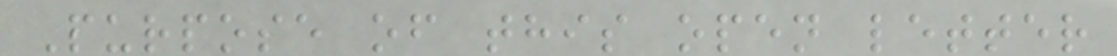Purpose of this open letter
